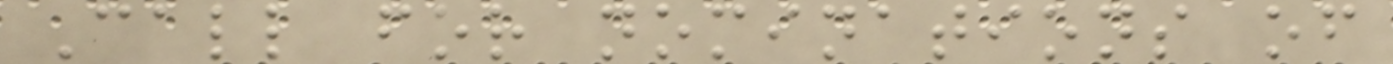Call for nominations of
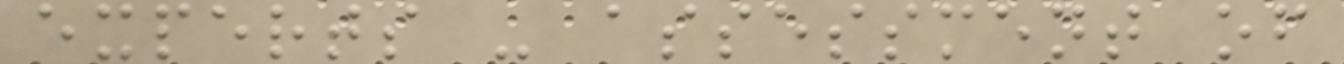experts - assessment of
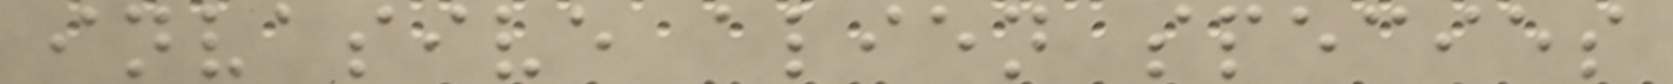invasive alien species
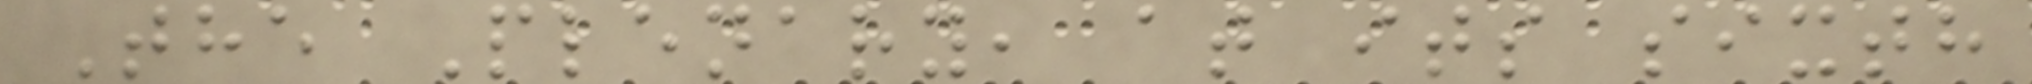The Plenary, at its sixth
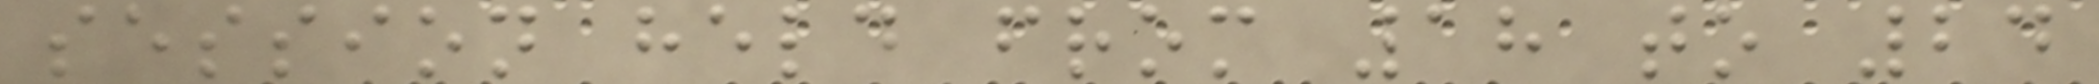session held from 18 to 24
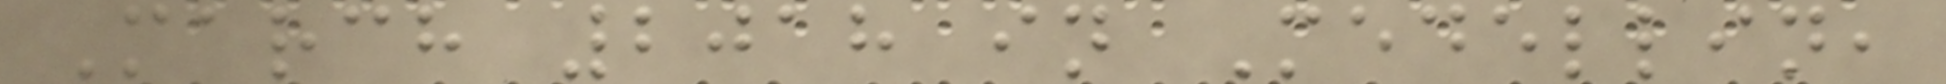March 2018 in Medellin,
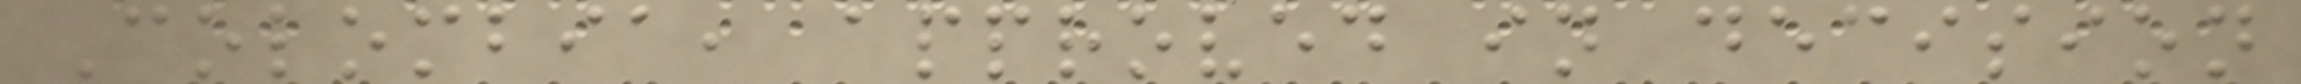Colombia, approved in decision
